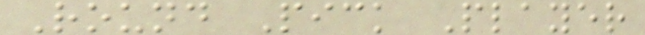Round Pick Player
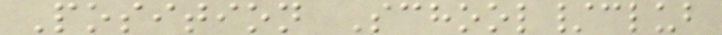Position School/club
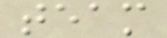team
